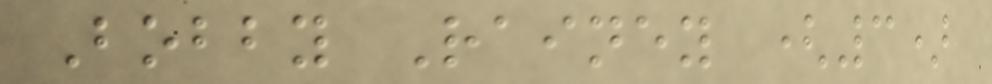Bobby Rainey (3)
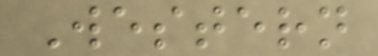Western
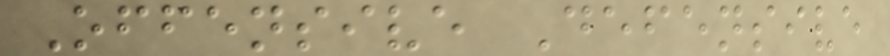Offensive Defensive
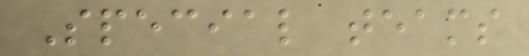Special teams
